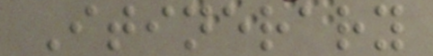Itinerary
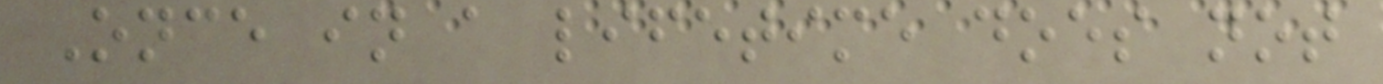Once in a lifetime does not
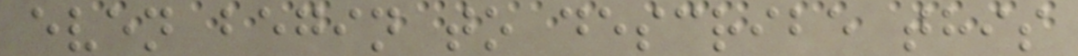even begin to describe this
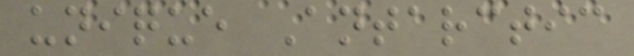unique Antarctic
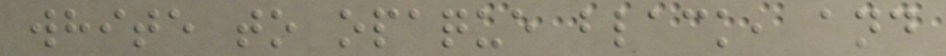white to opaque black, and
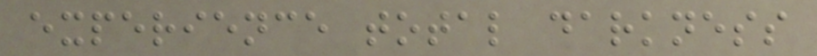experience total darkness
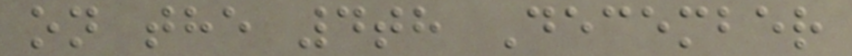on the 4th December
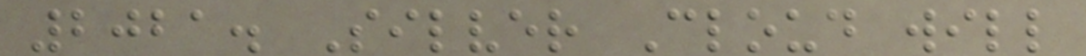2021. Silver Cloud will
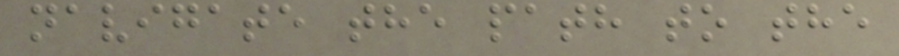navigate the path to the
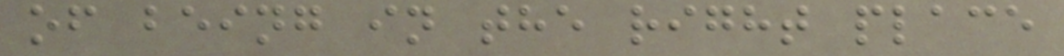of being in the right place
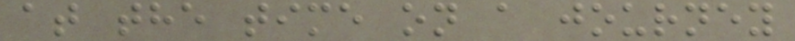at the time on a journey
